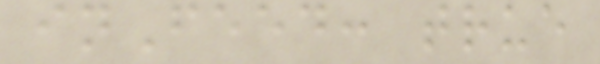inFeed: true
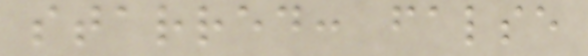starred: false
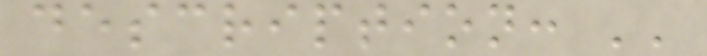description: ''
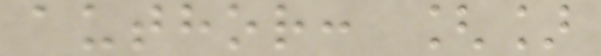author: []
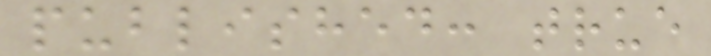published: true
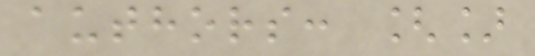authors: []
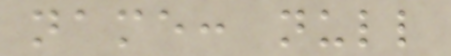name: null
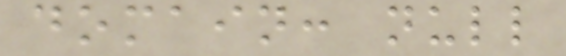domain: null
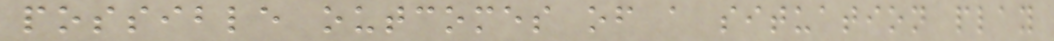possible outcomes of a situation play
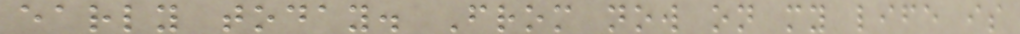early today. From now on my life is
